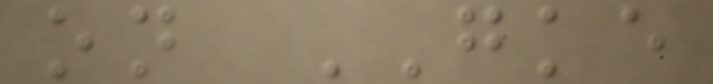on GKE
